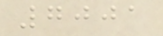7001
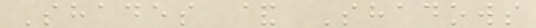Shades & Shadows
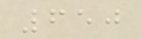650
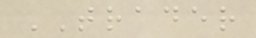TRADER
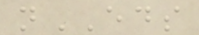nEDS
